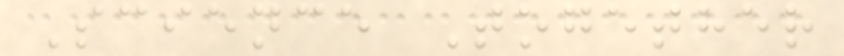Science Together
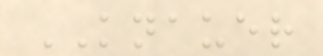KNAUER
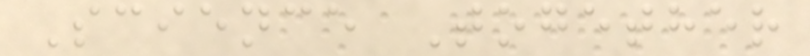Science Together
